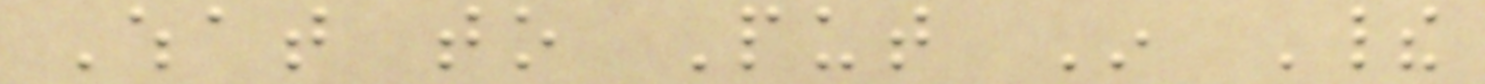What to Put In Their
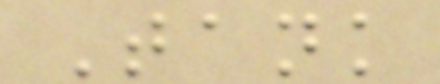Tank
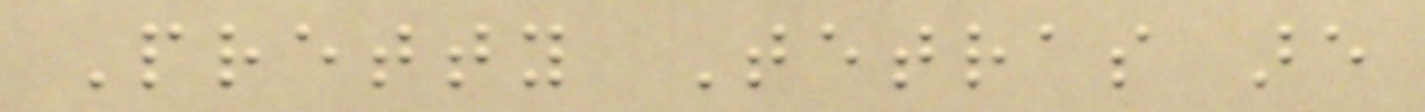Pretty Tetras are
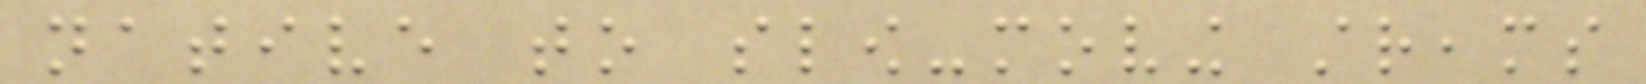native to slow-moving streams
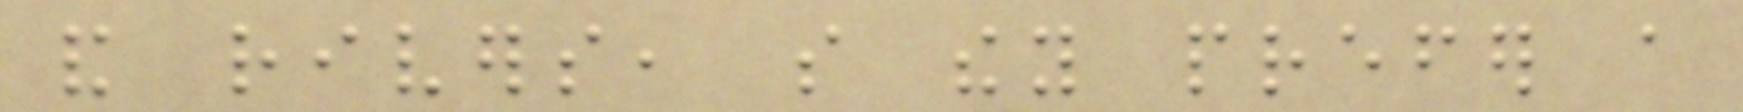and rivers, so they prefer a
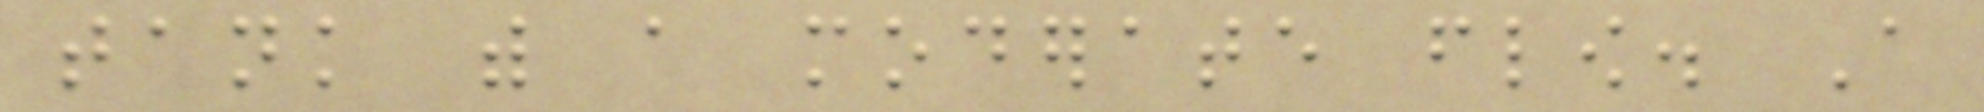tank with a moderate flow. A
